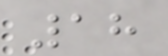18
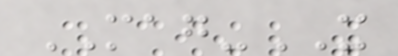MAG-IT
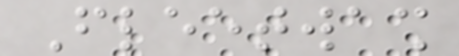Fleetwash
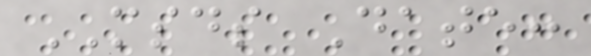MSDS Date:
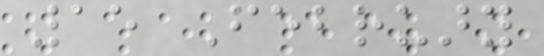15 February
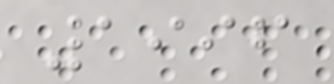1996
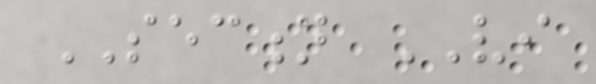SECTION VI
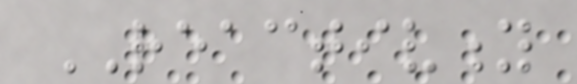REACTIVITY
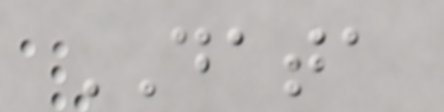DATA
